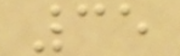35
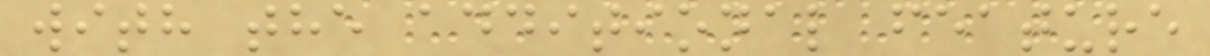with the additional feature
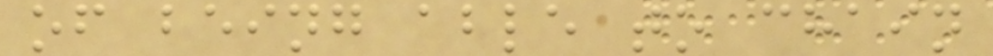of being able to chain
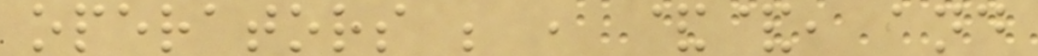operators ; , &&, and
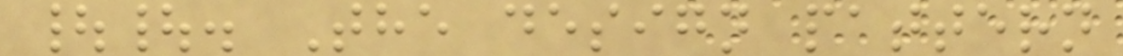||. The design pattern
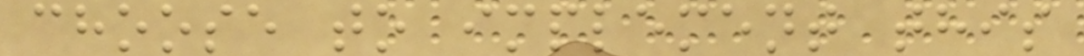choose to implement this
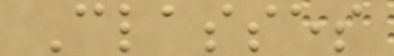Classes
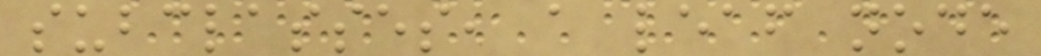subclasses, a leaf node
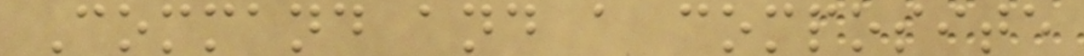Command and a composite
